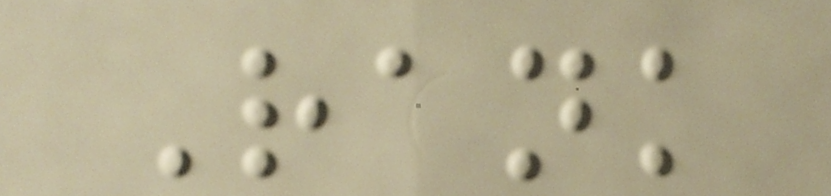Rank
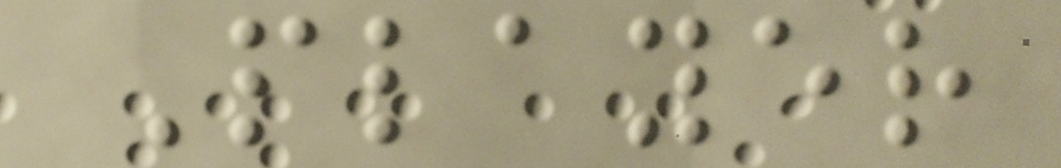Player
